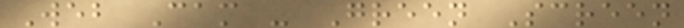Web Cam - Green Screen
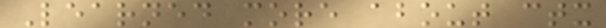Learned more about ctx
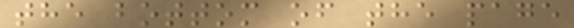the bottom of the page
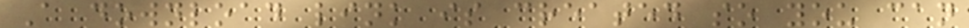A download link is created so you can
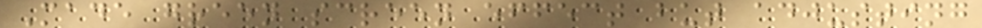Made green screen effect but adjusting
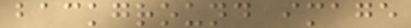background image
